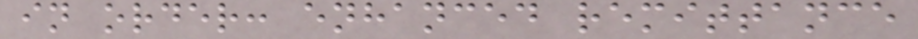in order: enhanced remittance
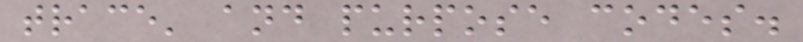trace' and purpose codes.
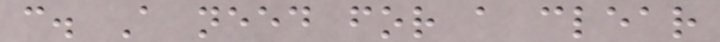c. A need for a clear
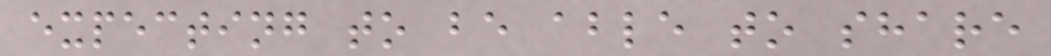expecting to be able to share
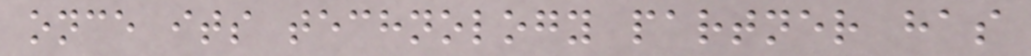once its technology partner has
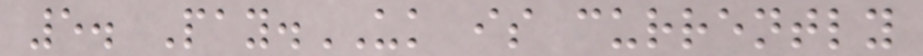5. Pay.UK is currently
